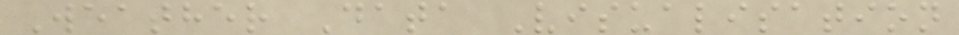Weather Data Visualisation
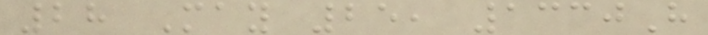28 May 25, 1330H
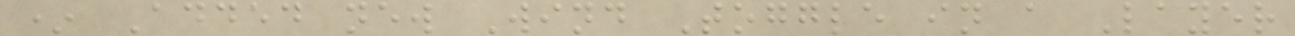* Added new Wind Toggle in a Layer
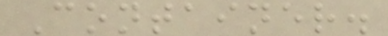Container.
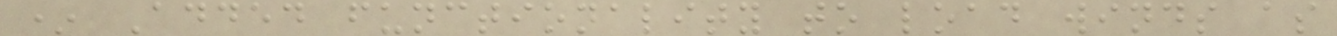* Added functionality to load winds as
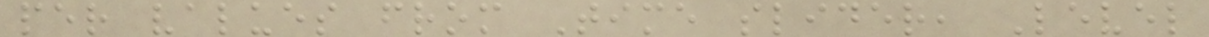per values from Time slider, Level
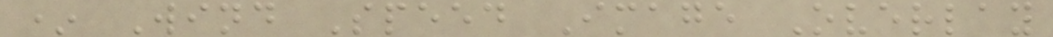* Wind Speed Image Overlay
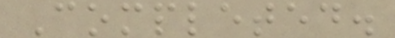Completed.
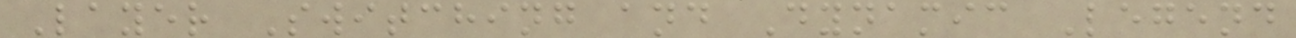Layer Switching and Dynamic Legend
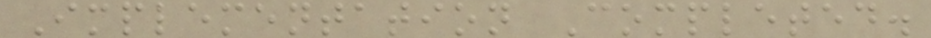Implementation Completed.
